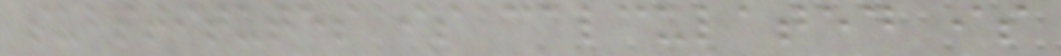substitutes is calculated is
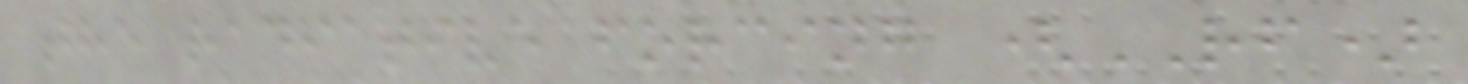the radiative forcing (RF)
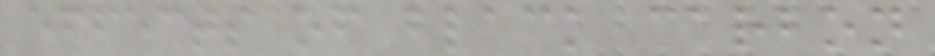effects of black carbon
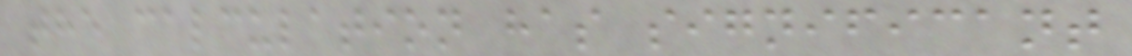the calculation has significant
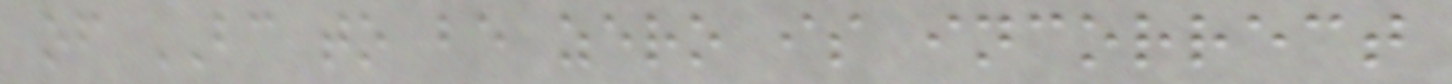of BC to be zero is incorrect
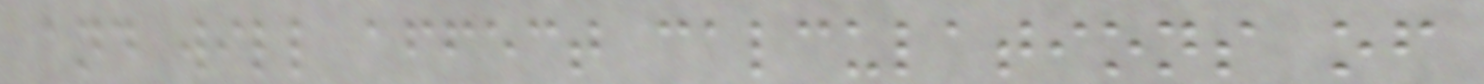and will affect calculations of
